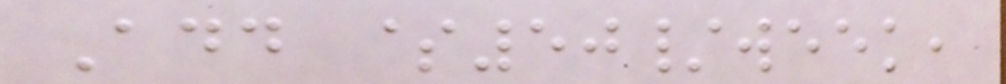Add $50/week,
